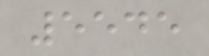5545
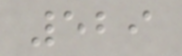529
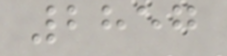2857
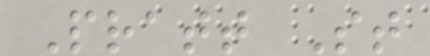Pratt St
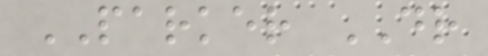PARKER DR
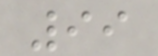99
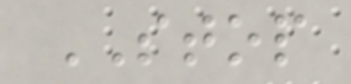STOP
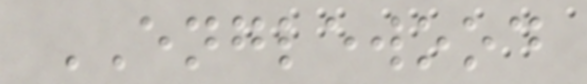ENGLEWOOD
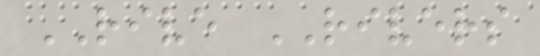RIVE RIVERS
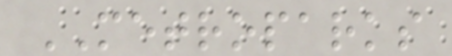METROPARKS
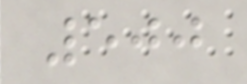500
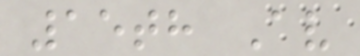15th Av
